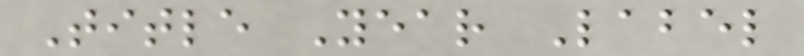Title Year Label
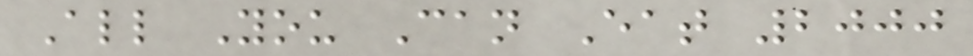All You Can Eat 2000
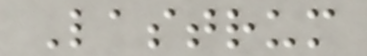Lastrum
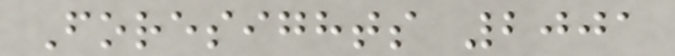Foresights 2001
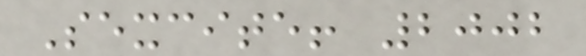Sexcite! 2002
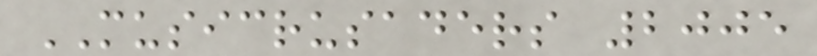MUSICRUSADERS 2005
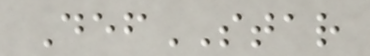DefSTAR
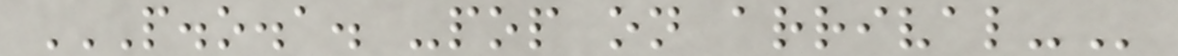P.O.A. -POP ON ARRIVAL-
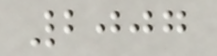2007
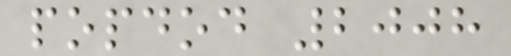popdod 2008
